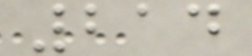214
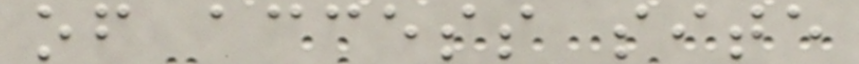of access site
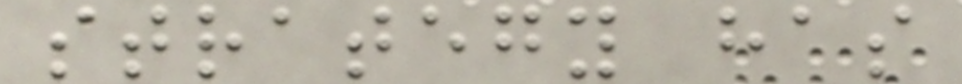strategy has
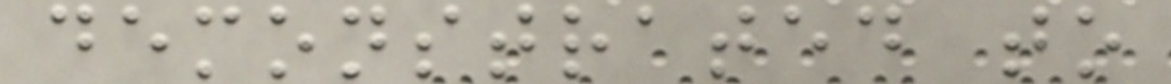demonstrated to
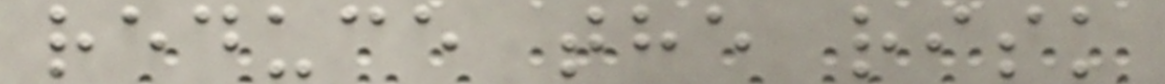reduce the risk
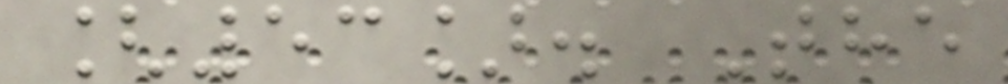[53]. The
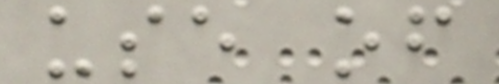use of
